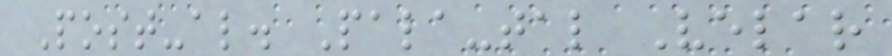Post-al. Pala-tal Velar
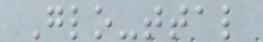Glo-ttal
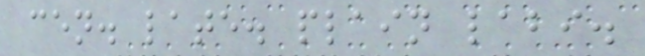cen. late. plain labi.
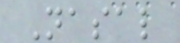Nasal
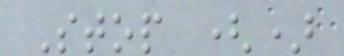Stop ()
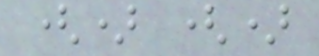() ()
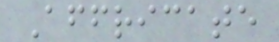Affricate
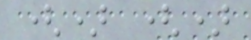() ()
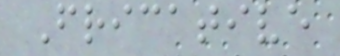Fricative
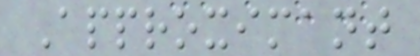Approximant
